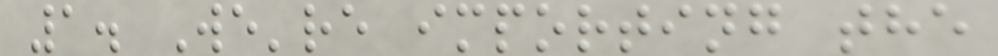1. We're importing the
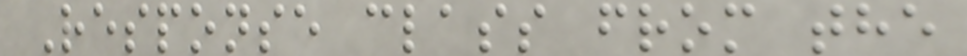Response class from the
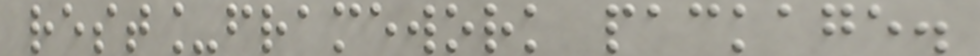rest_framework package.
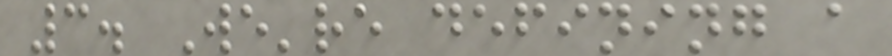3. We're defining a
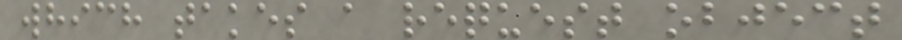which takes a request object
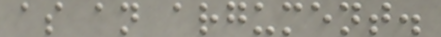as an argument.
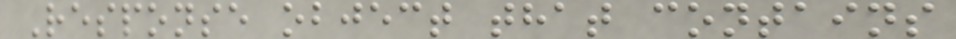Response object that contains
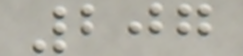207
